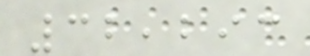32,293
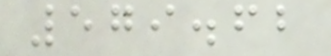579.62
